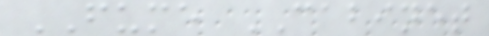FUME CABINET
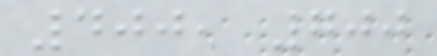400, 700
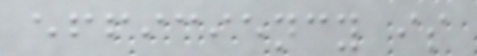efficiency is
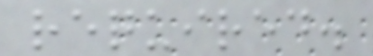required.
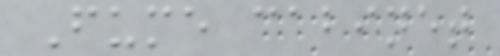Fume cabinet
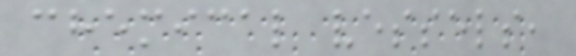chemical vessels,
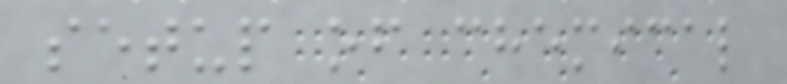setup of chemical
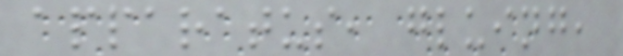apparatus, gluing,
